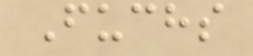Fuchs
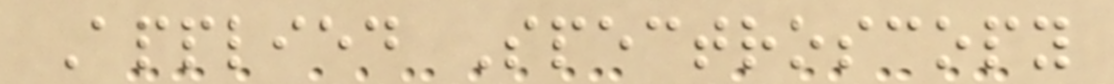Applied Spectroscopy
